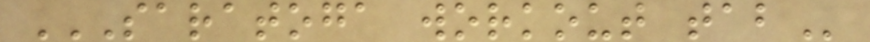SARATOGA WORKOUT TAB
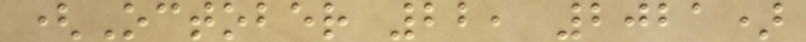(October 22, 2021)
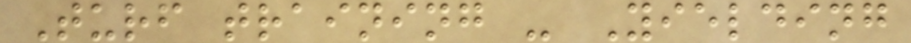Turf training - Yielding
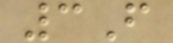3F
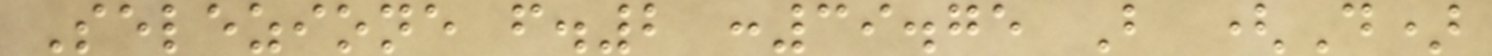Selezione f.2 :39.75 B (D)
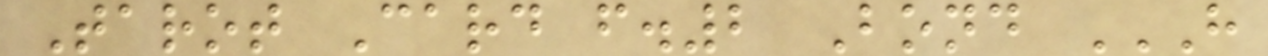Tarot Card f.2 Bond H
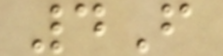4F
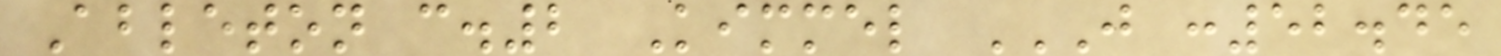Ableton c.2 Kimmel J :52.45
